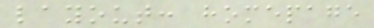layout: homepage
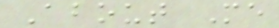About Me
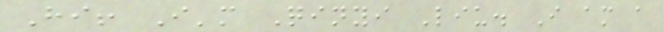Hi! I'm Qinyi Liu. I am a
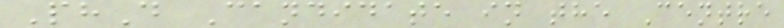PhD Candidate in the Centre
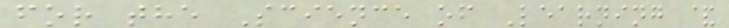for the Science of Learning &
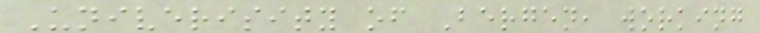Univerisity of Bergen, working
